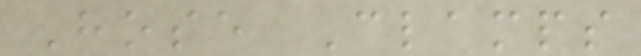Hose Clamps
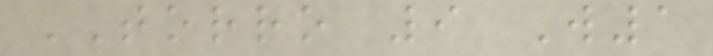TORRO 9 W1
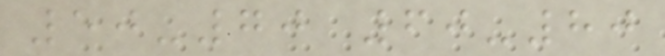50-70 60-80
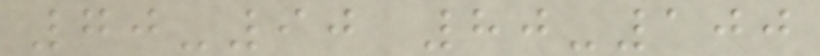70-90 80-100
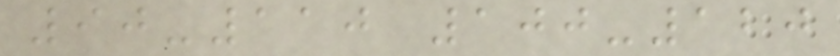90-110 100-120
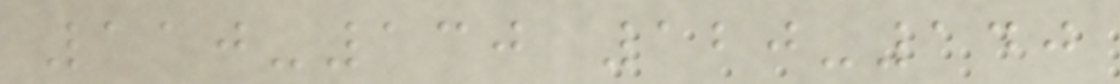110-130 120-140
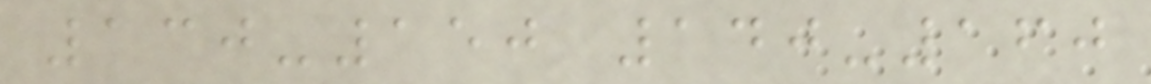130-150 140-160
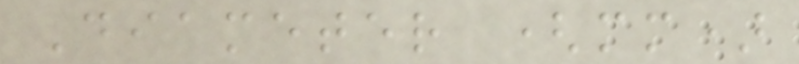Diameter (mm)
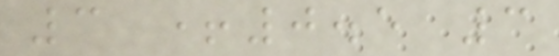3 +0.5 3
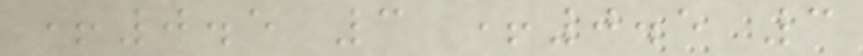+0.5 3 +0.5 3
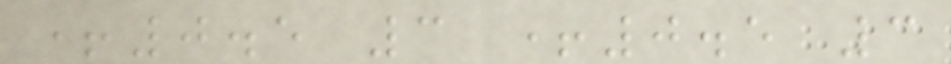+0.5 3 +0.5 3
